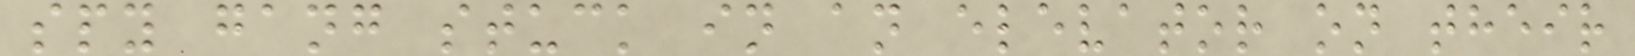spy gang stuck in an elevator on their
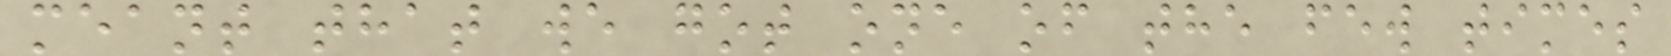meant that we got one of the few times
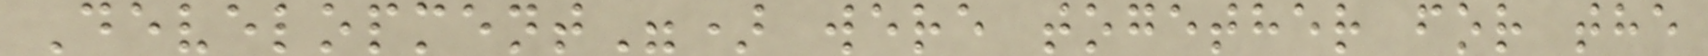Development") were together for the
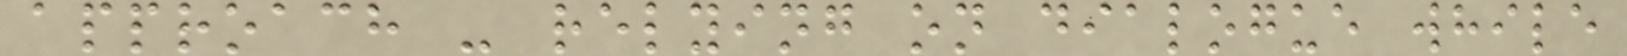approach - relying on dialogue while
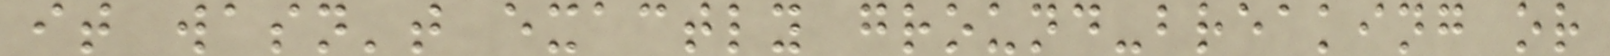it wasn't exactly ground-breaking or
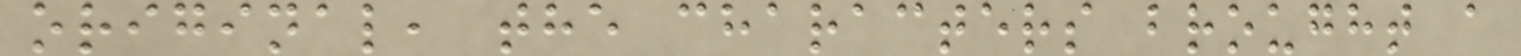original, the characters brought a
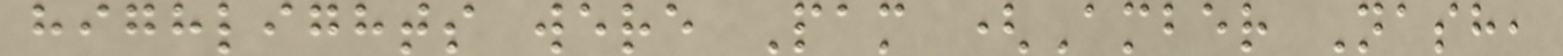highlights were Pam (Amber Nash,
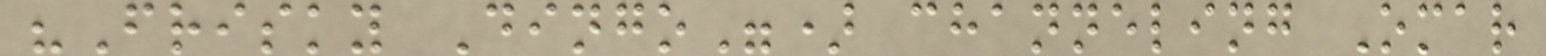"Frisky Dingo") channeling Omar
